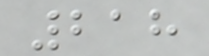218
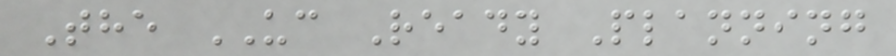The UC Ready Planning
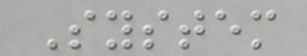System
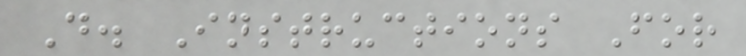D. Instructions For
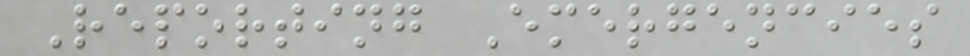Reporting Emergencies
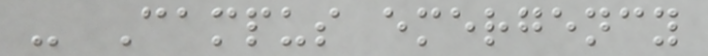- Campus emergency
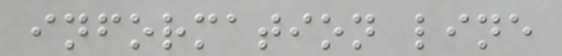information line
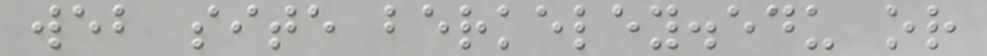web site berkeley.edu or
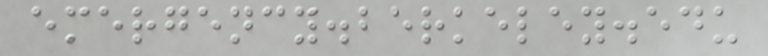emergency.berkeley.edu
